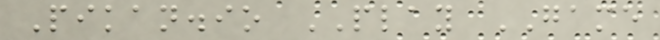Pikan.io PLAY GAME
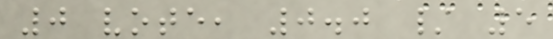0 vote, 0.0 / 5
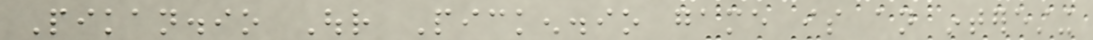Pikan.io Our Picken.io game is an interesting
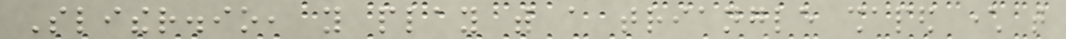Slither.io, you play with a triangle shaped character that
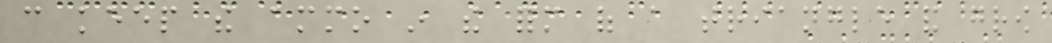can keep the ammo in the form of a triangle and grow
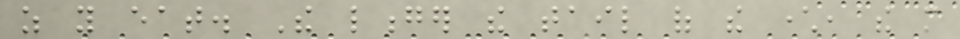as you eat. The longer the tail of the character, the more
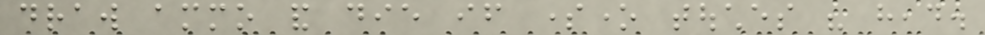draw ammo and die if someone touches his head.
